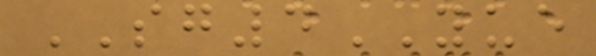SG4YUE
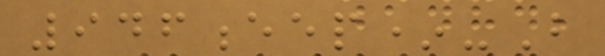946eep*-B
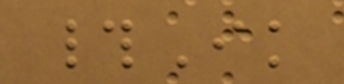#Ik
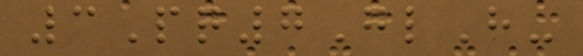3Pq7GlH-
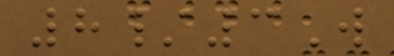8/3W
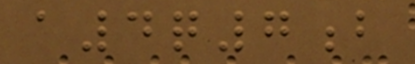a4q7b
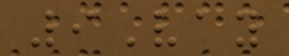9Vay
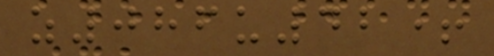z086u42+
